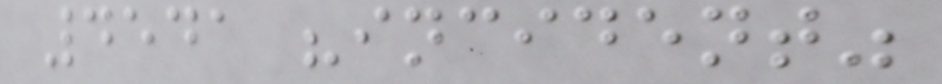4541 "incident"
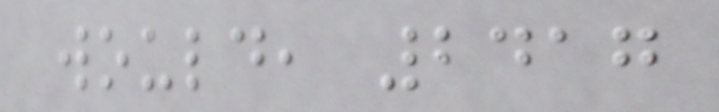would, 2417
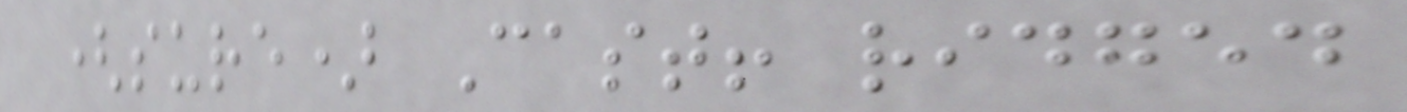(sure) Cast! ridged
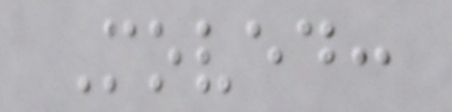Moved:
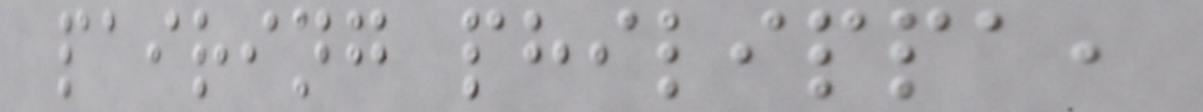pairing philippa,
